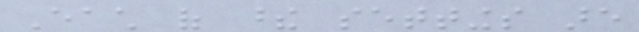Each of these settings are
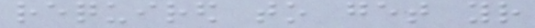required to get your
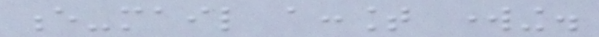e-mail account working.
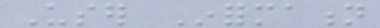User Information
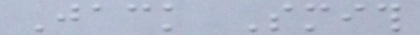Jack Smith
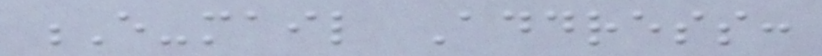E-mail Address:
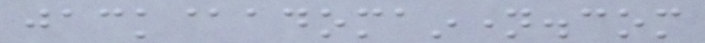jack@adomainname.com
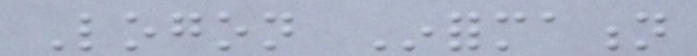Logon Information
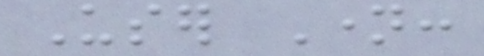User Name:
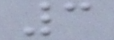3
